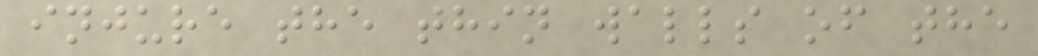injure the thin walls of the
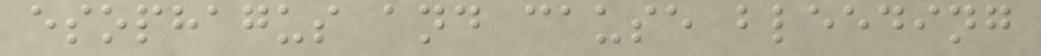esophagus and cause bleeding
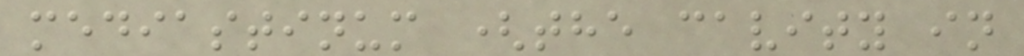mediastinum (the cavity in
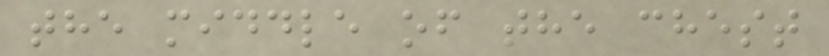the middle of the chest
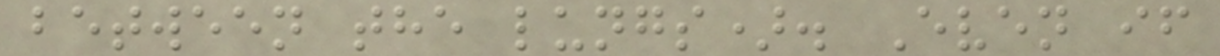between the lungs). Even if
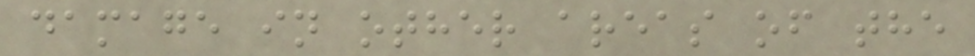damage in other areas of the
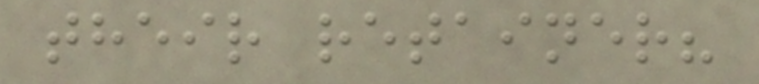their retainer?
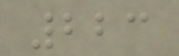223
